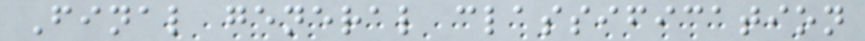Final general classification
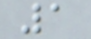1
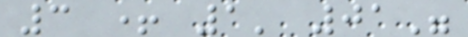3 + 1' 01"
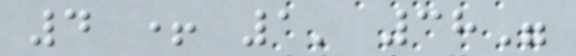4 + 1' 38"
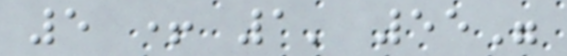5 + 1' 55"
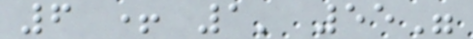6 + 1' 55"
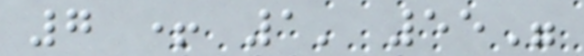7 + 1' 55"
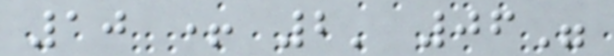10 + 2' 06"
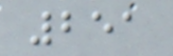251
